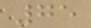75
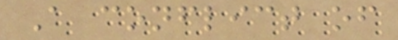A conflict of
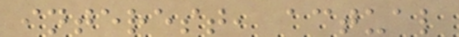interest, actual
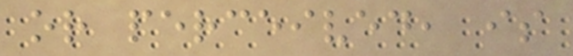or perceived, is
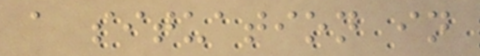a situation in
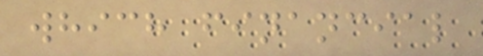which financial
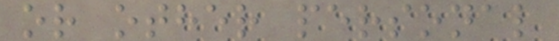or other personal
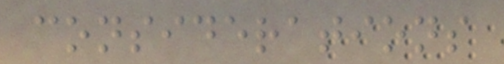considerations
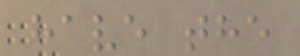have the
